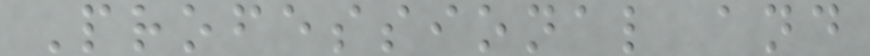Professional and
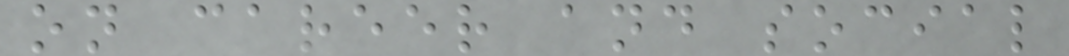on career and social
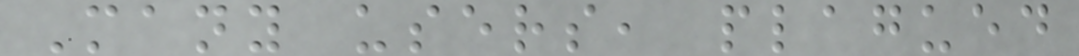Many users, plagued
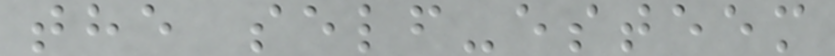the self-esteem
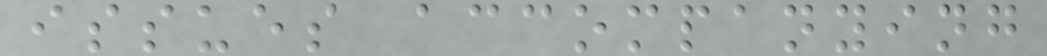issues accompanying
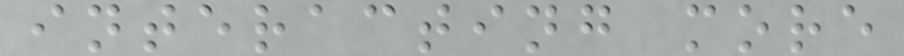interacting more
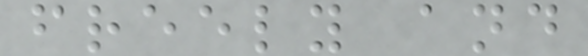freely and
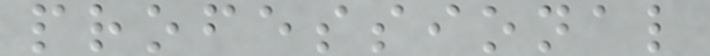professional
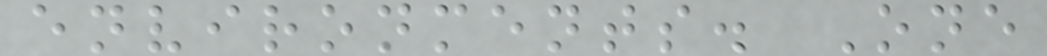environments. One
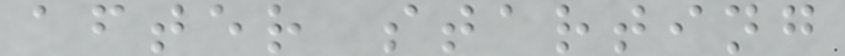after starting
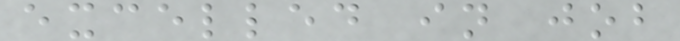excelled in job
